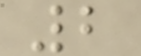2
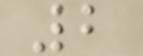2
